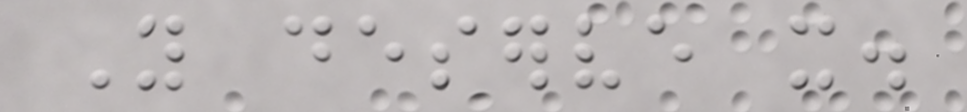You deserve it.
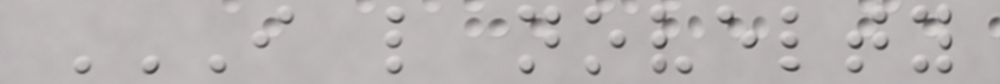I LIKE NOVELTY
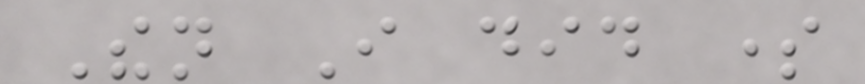Then I did some
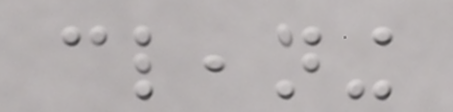cleaning
